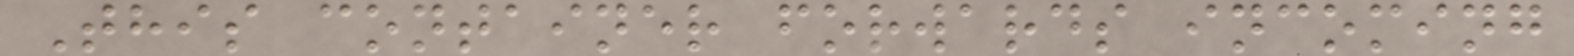This container forwards incoming
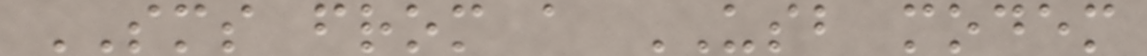SMS from a USB modem
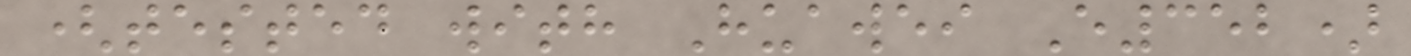(tested with Huawei E352)
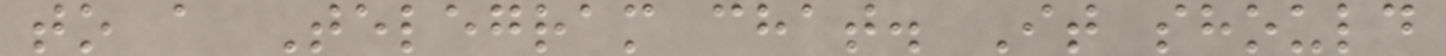to a Telegram chat. It should
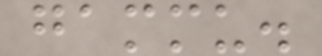gammu.
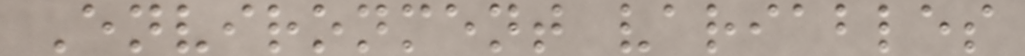Environment variables
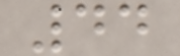44
